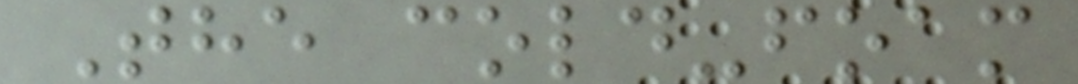The cold-foam
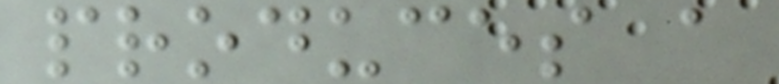produces a
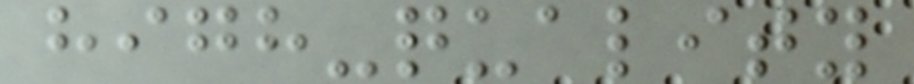high-quality
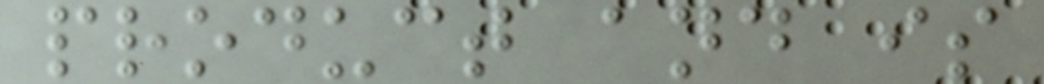product and is
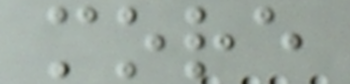more
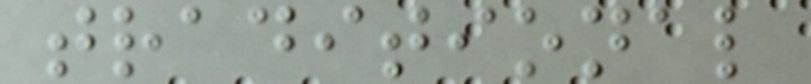traditional
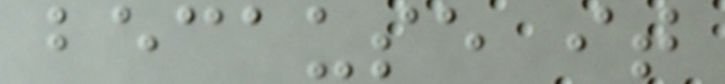because it
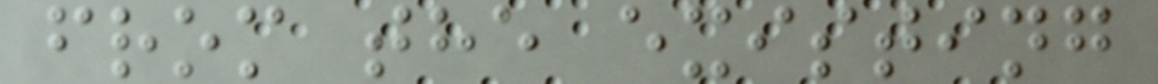from the existing
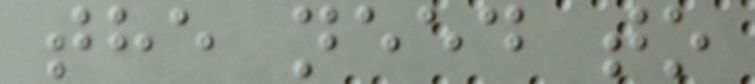the need to
